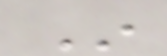In
